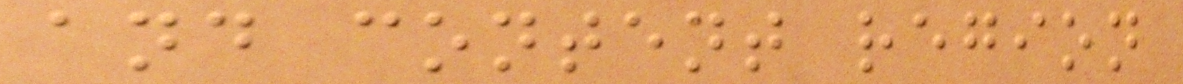and content region
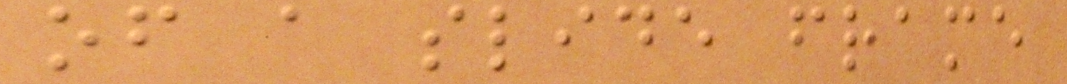of a slide frame
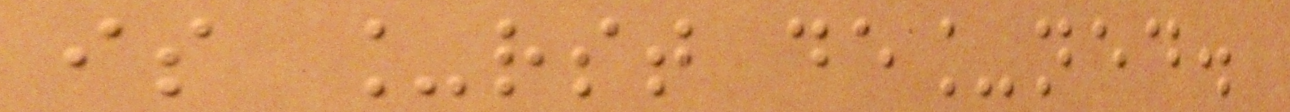is _rst de_ned.
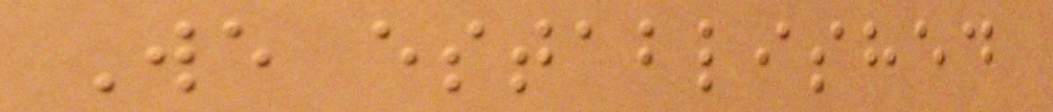We established
